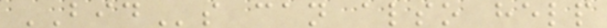BIDs can also help
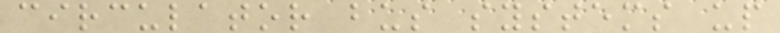circulator bus systems up
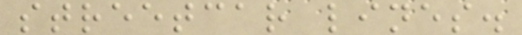streetcar lines.
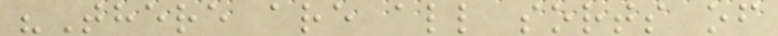"There are all sorts of
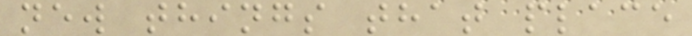new things that place
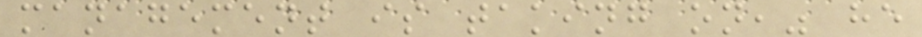management is taking on," he
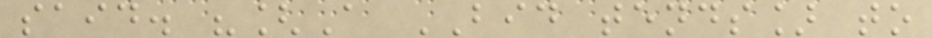said. "[A BID tends] to
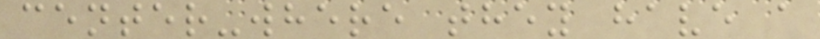center-where they have a
